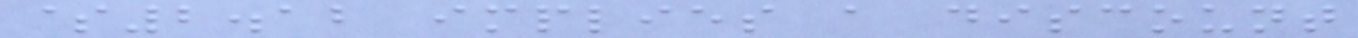$2.12 implies a discount
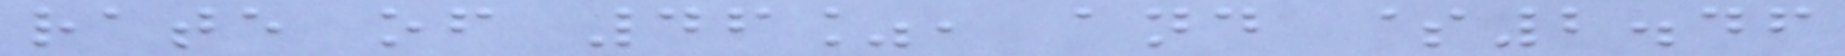rate of 46%, and $2.46
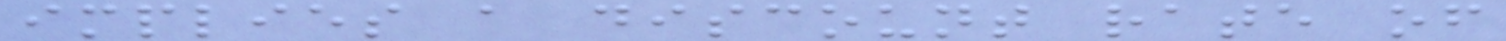implies a discount rate of
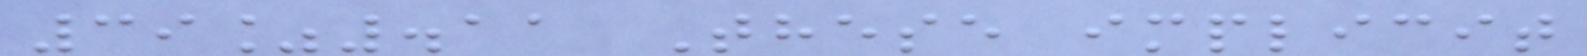39%.11 These implicit
